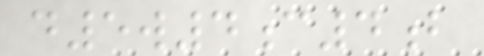d5w4c4b
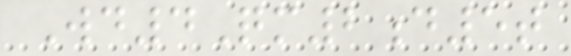Wd4Qm2d5t
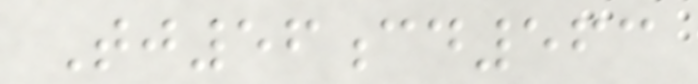Tj56cd563
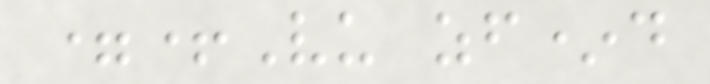=+Vu zf*d
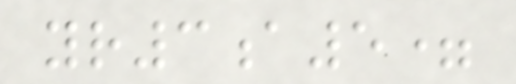yr3a5=
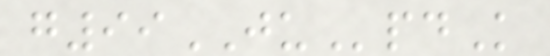g99JUpdK
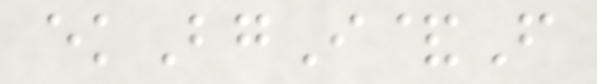ekBgI&F
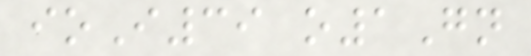ioI39 o1Gn
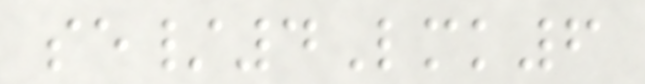se/4Lmk6
